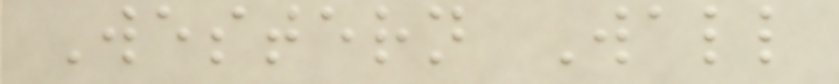Western Wall
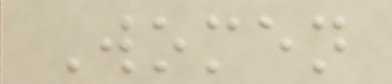Women
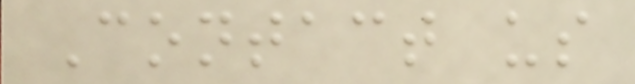Contact us
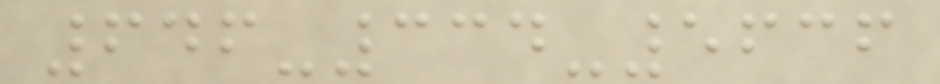646-334-5636
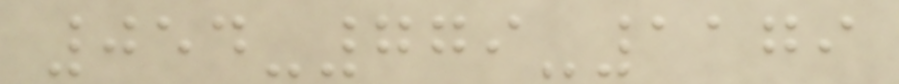054-779-1179
